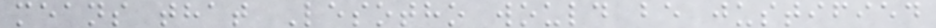means that Lesotho would be justified
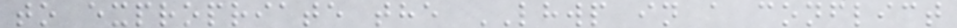to expropriate the LHWP in a conflict
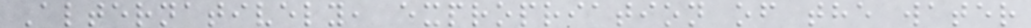Alternatively, expropriation of the water
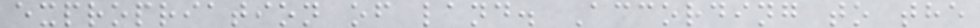expropriation of land. According to the
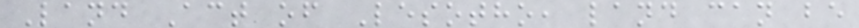Land Act of Lesotho, land can be
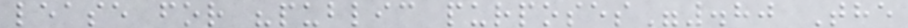lease for "public purposes".80 The
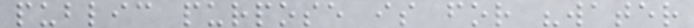public purpose is for "water
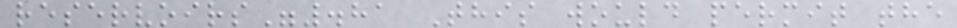reservoirs".81 This would permit the
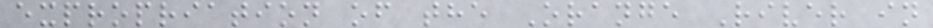expropriation of the Orange River in
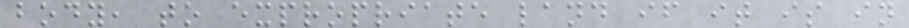body, to expropriate land if it is in
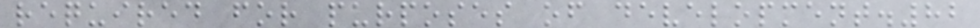required for purposes of development.82
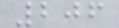206
